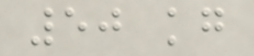50 kg
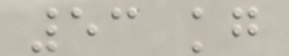53 kg
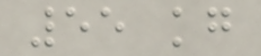55 kg
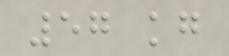57 kg
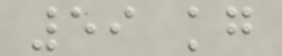59 kg
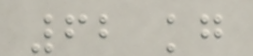62 kg
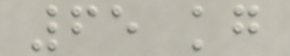65 kg
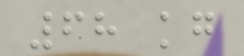68 kg
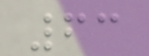63
